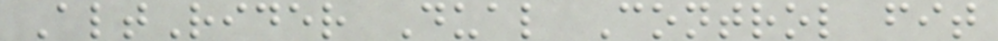AltRider Dual Control fit
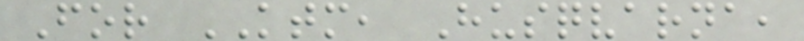For KTM, Husqvarna,
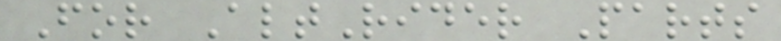For AltRider Parts
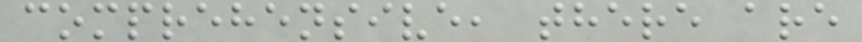comprehensive, there are
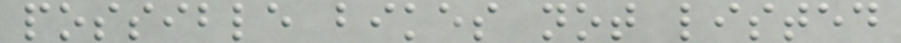possible bikes not listed
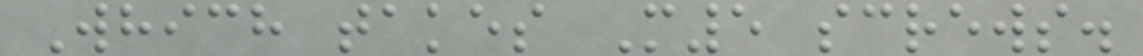Which takes M5 screws.
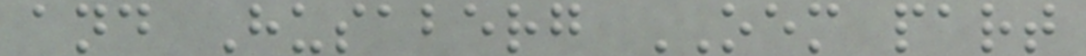and Husaberg OEM part
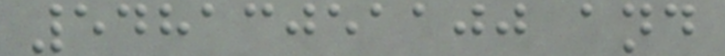54813051100 and
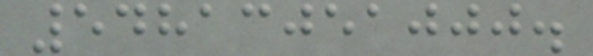54813051000.
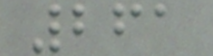261
